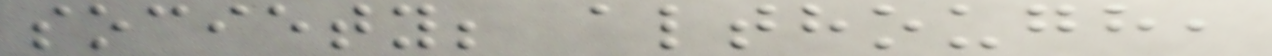society; although,
